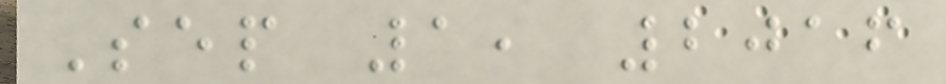Sep 1, 2016
